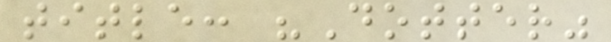title: "Dotter"
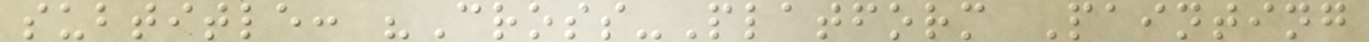subtitle: "Cross-Platform Painting
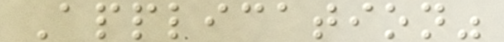Application"
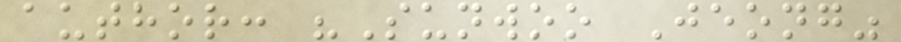author: "Sunwoo Jeong"
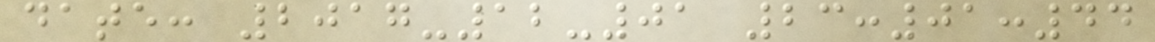date: 2017-12-01 23:01:44
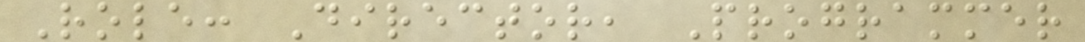Role: Director, Programmer
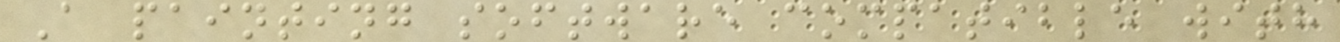A painting software compatible with
